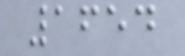1654
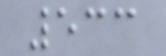533
